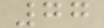77
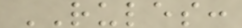RULES:
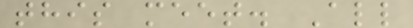this meet. All
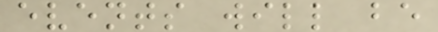events will be
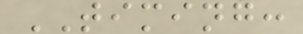TIMING:
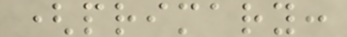(primary:
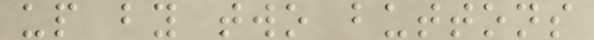up by two buttons
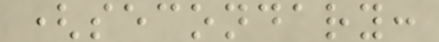(secondary:
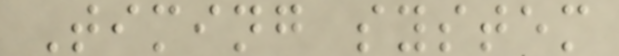Timing system
